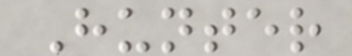Hunter
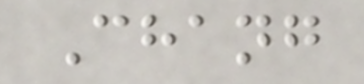Chang
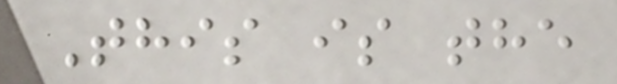This is the
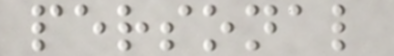personal
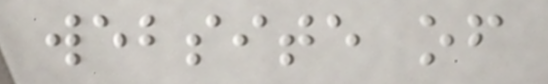website of
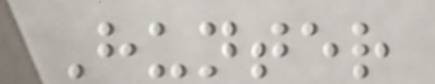Hunter
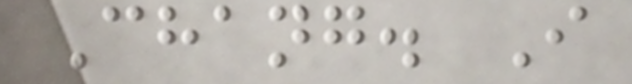Chang. I
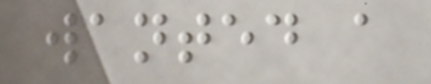wanted a
